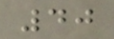40
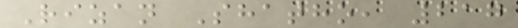Rizan Shatho, 217
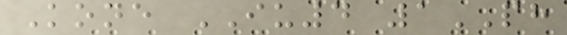Kone IU4 1PH
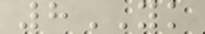8YK
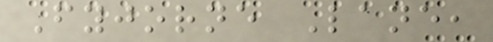Fyjorne Lane,
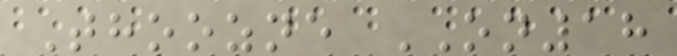Thoozne ON18
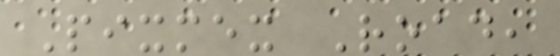Pixmex Road,
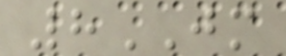8JM
